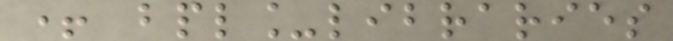+ bpl_libraries
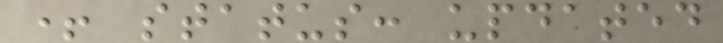+ status: updated
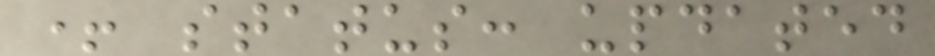+ status: updated
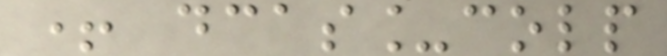+ dcas_colp
